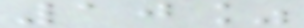10%
